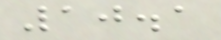10.1
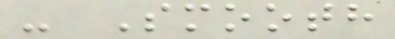- Smooth
